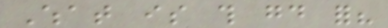What is this good for?
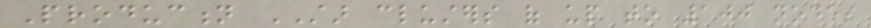Production STAR clusters of up to 100 nodes
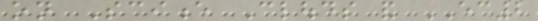on Science Clouds and EC2
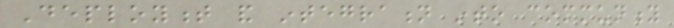Deployment and integration into community
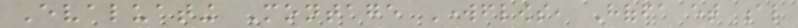Evaluating Montage Workflows, Hoffa et al
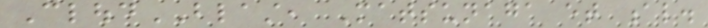CloudBLAST, Matsunaga et al.
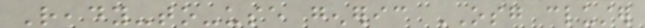Ready-to-use generic OSG cluster
